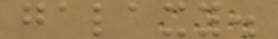galaxy.
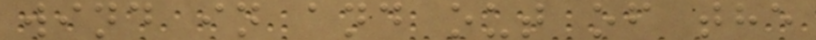wind in and out of the
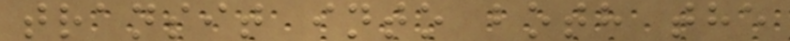transit into both the
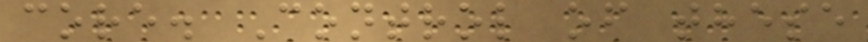core. Control of these
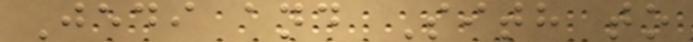Jedi and Sith to
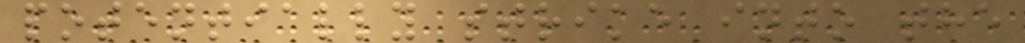potentially strike into the
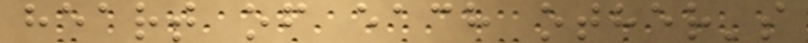heart of each other's
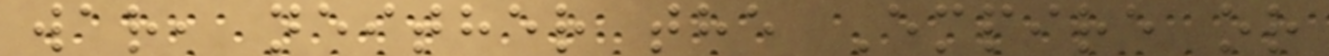war, neither the Empire or
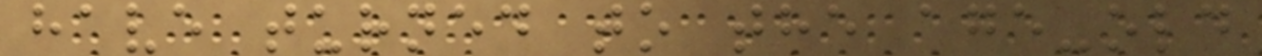have turned to the age-old
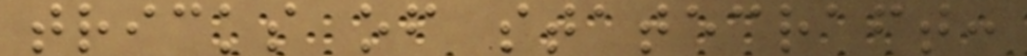tricks of statecraft:
